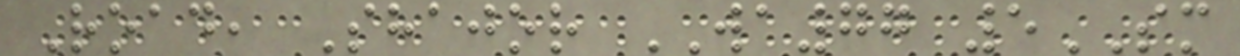Road, Shajor WA77 5SM
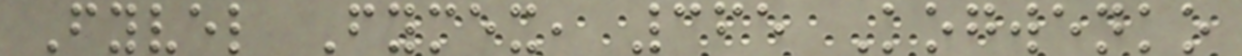Fyvel Fymex, 365 Kogwenko
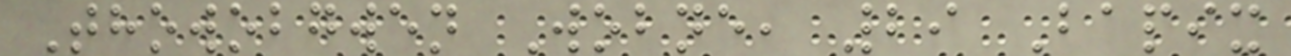Thowobgwen Wobne, 29 Bapix
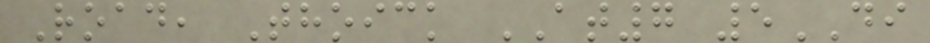Road, Thoick AT7 5DI
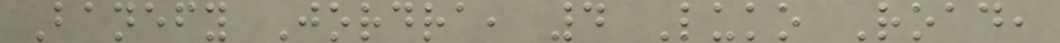Banefy Jordra, 4 Luko Road,
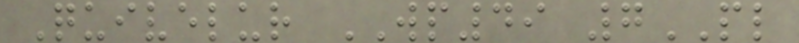Quivelur WP49 7PL
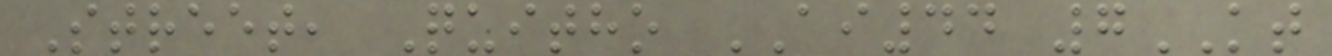Street, Quitho AI44 7KT
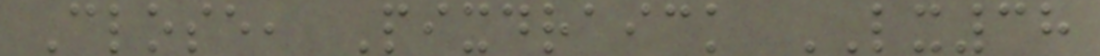Close, Pixdraick LX38
